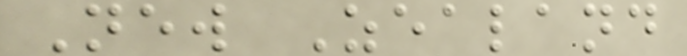New Zealand
